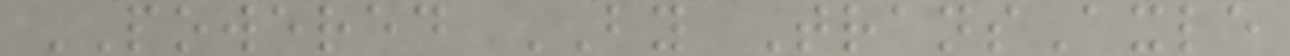POWERED BY TransAxle
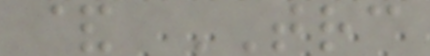& TRC
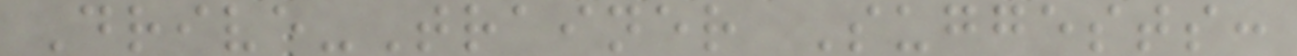Drive-Trainer Suggests:
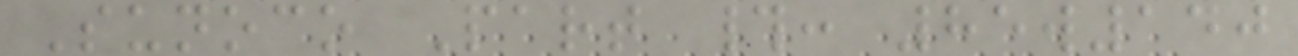Sunoco Part #: 85w140
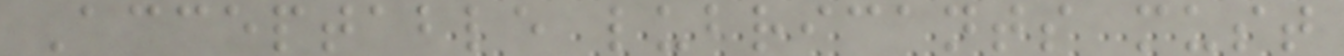Acceptable lubricants must
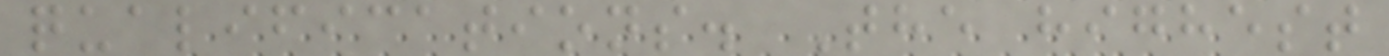qualifications. The highest
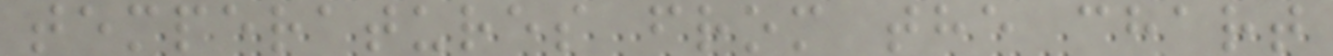temperatures from the chart
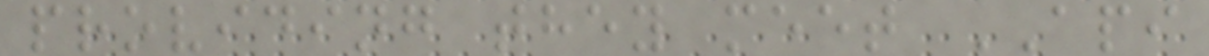providing they meet API
